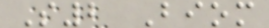S2 Biom
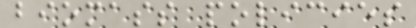biomass policies
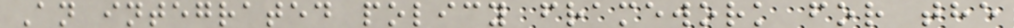An integrated policy framework for the
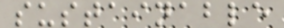sustainable
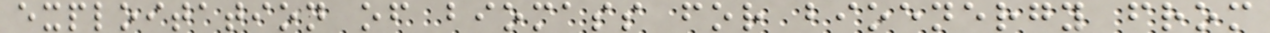exploitation of biomass for bioenergy from
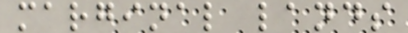marginal lands
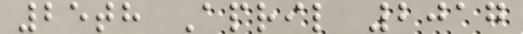25th April 2017
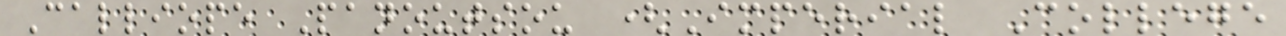Calliope Panoutsou (Imperial College
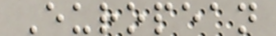European
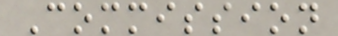Commission
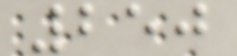250
